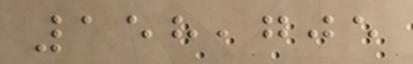158,705
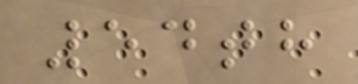54th
